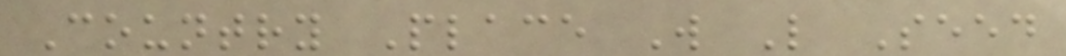Country Place W L Seed
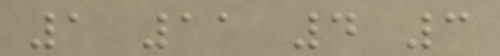1 11 4 3
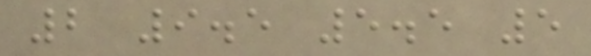2 9.5 5.5 5
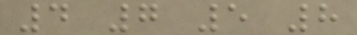4 7 5 8
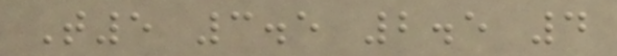T5 3.5 2.5 4
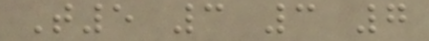T5 3 3 7
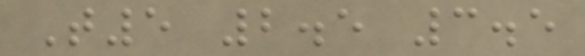T5 2.5 3.5
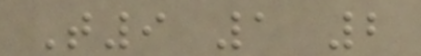T9 1 2
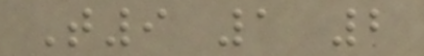T9 1 2
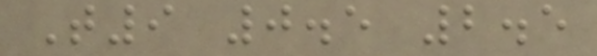T9 0.5 2.5
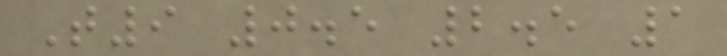T9 0.5 2.5 1
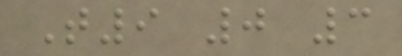T9 0 3
